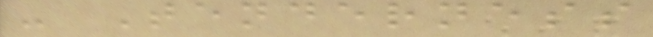- Tenderness
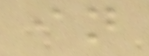in
